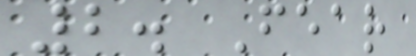2. Fear
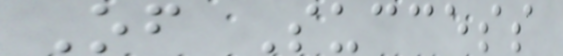Of Success
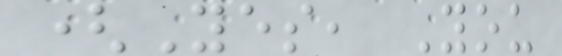(Yes, You
